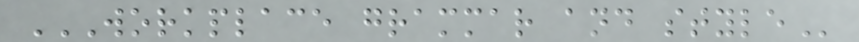WORKPLACE GRAMMAR AND STYLE
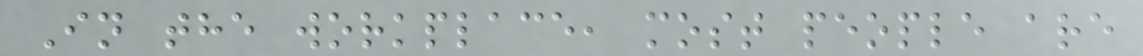In the workplace, most people are
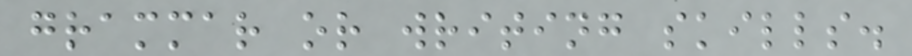grammar or writing skills.
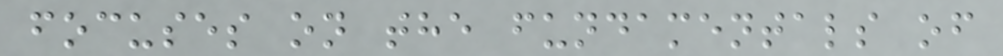focuses on the fundamentals of
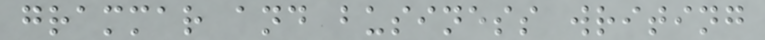grammar and business writing
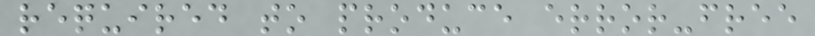required to produce error-free
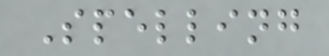Spelling
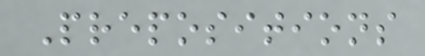Prepositions
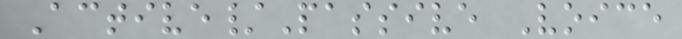Active/Passive Voice
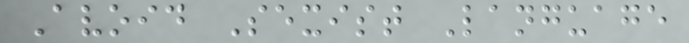Avoid Sexist Language
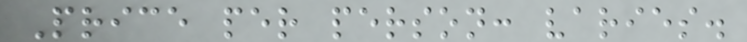Price per person: varies.
